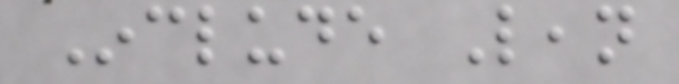Include Lean
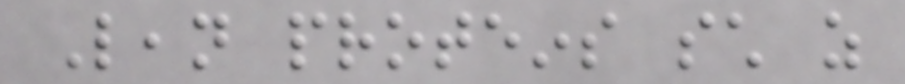Lean proteins such as
